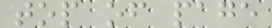top of page
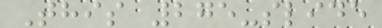This 275-slide
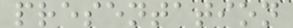presentation
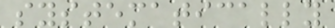systematically
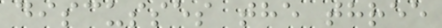discusses the three
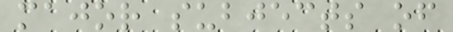major subjects of
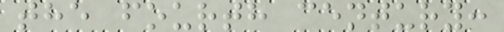the fourth century:
